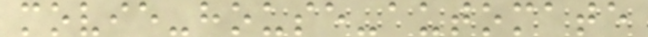movie-house-automate
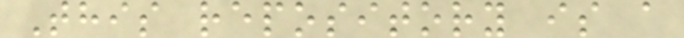This repository is a
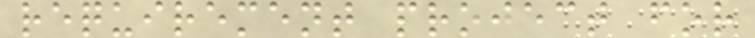requirement project for
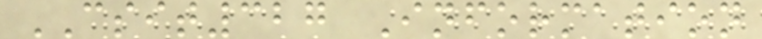CSIT327 Information
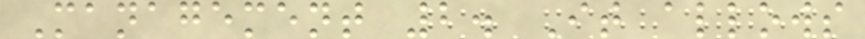Management 2. It allows
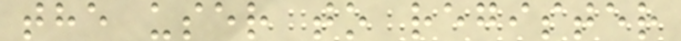the user to register
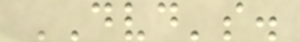DVD's.
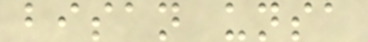bisan unsa
